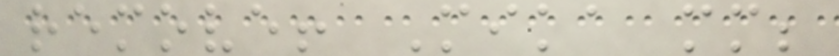remove! Mika mm;
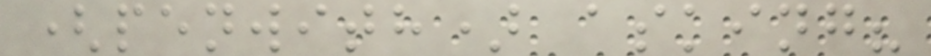(penwith) asking?
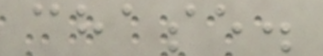chase.
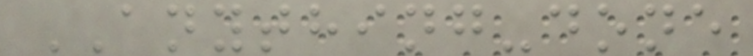ANYTHING-done
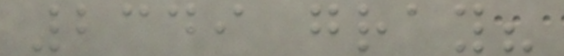2349 gray?
